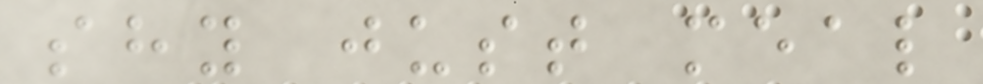shy just meal
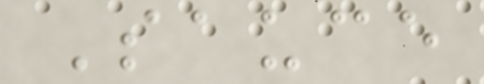Sauce
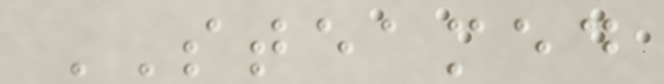STEAMED
